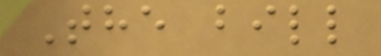The bill
